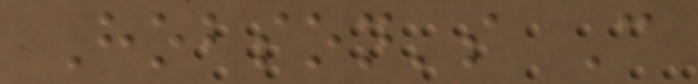Hobson's C
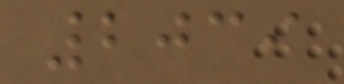2039
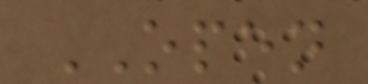OPEN
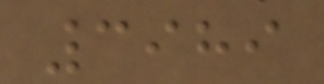3989
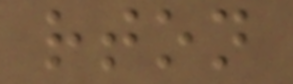rton
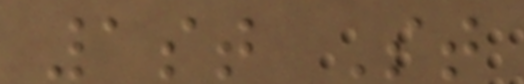1st St
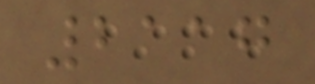2117
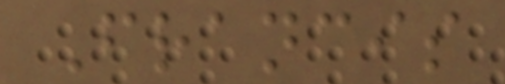Francis
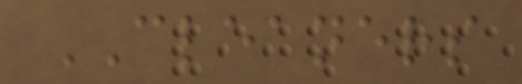CLEANERS
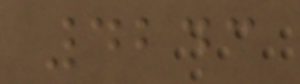4243
